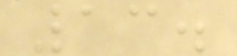13.
